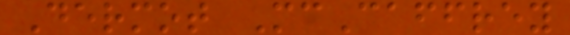Dermot McCaffrey
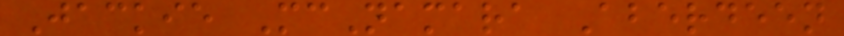Jackie McNamara Aberdeen
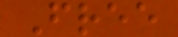Free
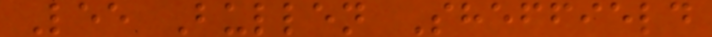Lee Bullen Sheffield
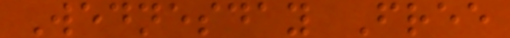Wednesday Free
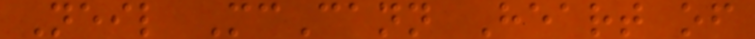Neil McCann Heart of
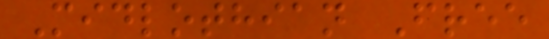Midlothian Free
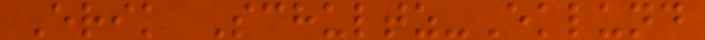Erik Schultz-Eklund
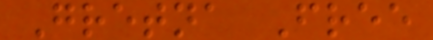Gretna Free
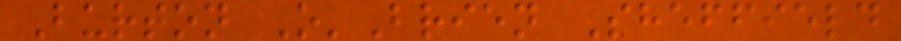Burton O'Brien Sheffield
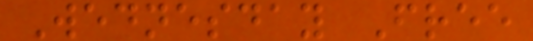Wednesday Free
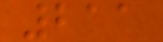211
